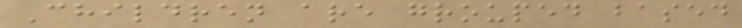Children are grouped based
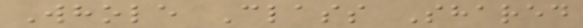Whole Class Shared
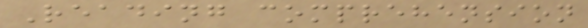Reading comprehension
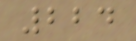224
